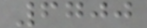6700
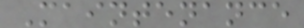Maintenance
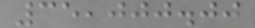35,000.00
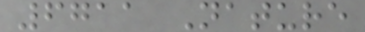6711 Nature
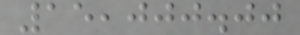15,000.00
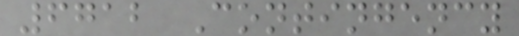6712 Contingency
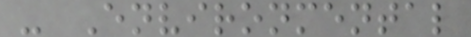- Environmental
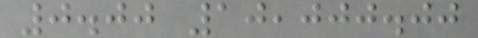0.00 10,000.00
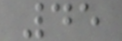45
